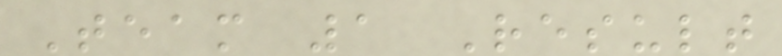Team 1 Result
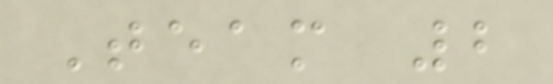Team 2
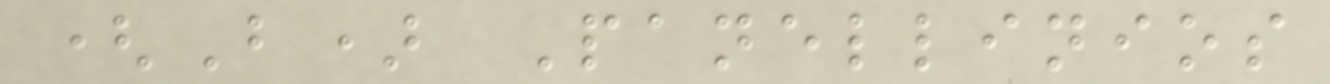(B) Panellinios
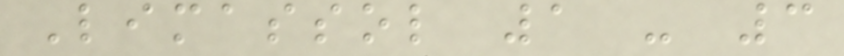Limassol 1 - 3
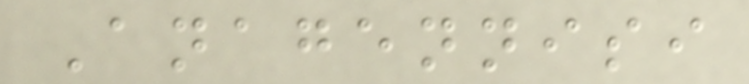Anagennisi
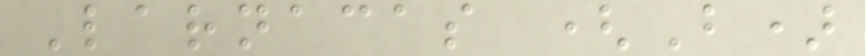Larnacas (B)
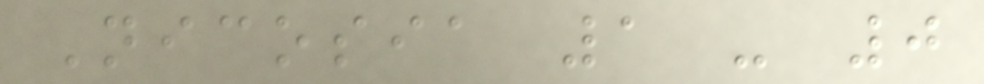Nicosia 1 - 0
